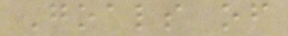Goals of
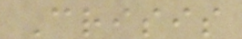Crisis
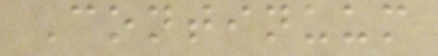Continuum
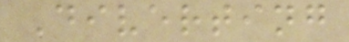Diverting
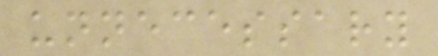unnecessary
